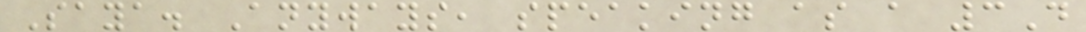Saya. Anyways, speaking as a 3D
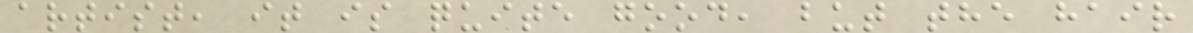artist, it is quite good, but the hair
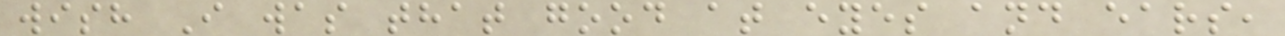wish I was that good at eyes and ears,
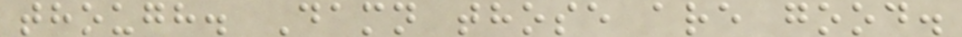though. Damn those are good.
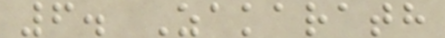6. Zakarath
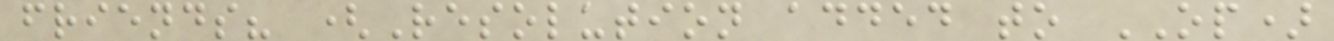friends? (Resolution added to OP)
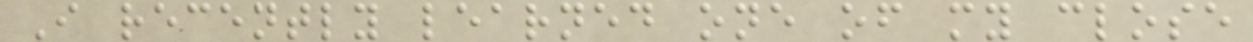I recently learned one of my close
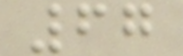67
